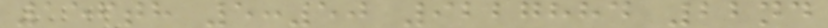156th 5:50 9227884 22nd
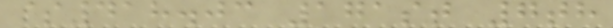$418.03 171st 7th
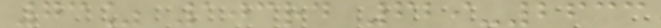73% 103rd 629-2633
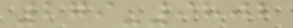279-9802
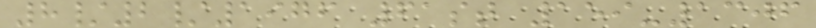8/2/1976 61st 159-1306
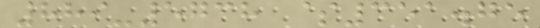889-5738 $351.75
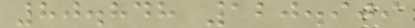80.848 120.909
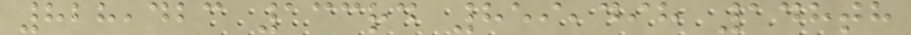828,423 133rd 859,498 148th
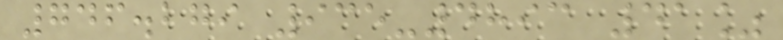746.279 935-4893 41%
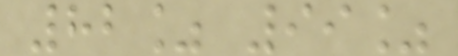82% 99%
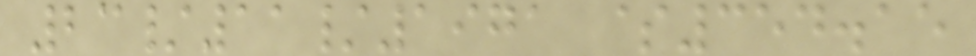23/11/1971 $354.15
